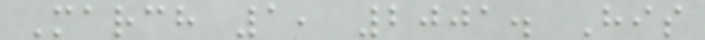March 1, 2001. His
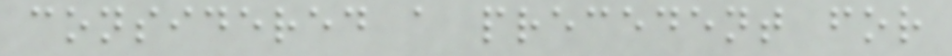considered a precedent for
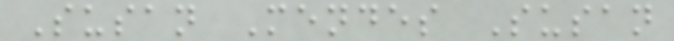Susan Mendes Susan
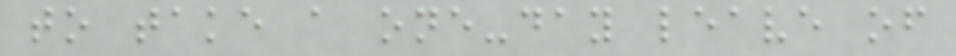to take a one-day leave of
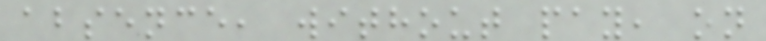absence, without pay, on
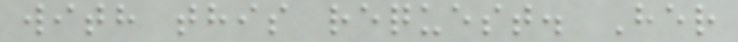with this request. Her
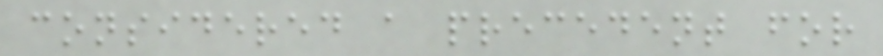considered a precedent for
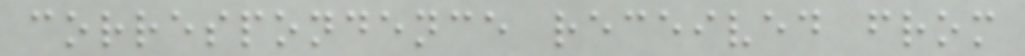correspondence received from
